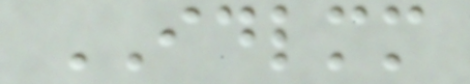IDLMM
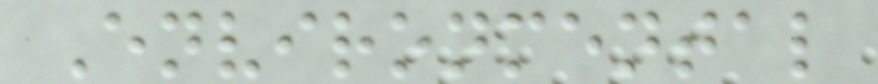Environmental
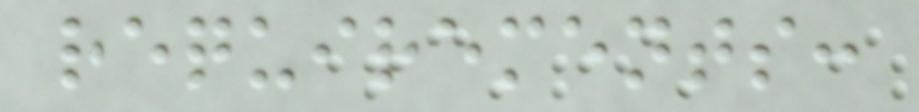requirements:
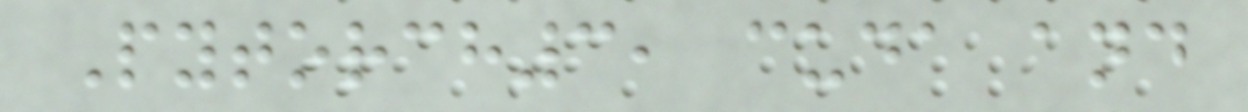Pytorch3, cuda and
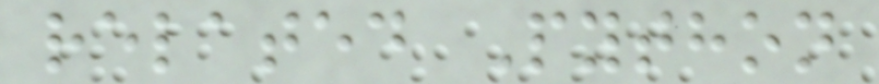related Python
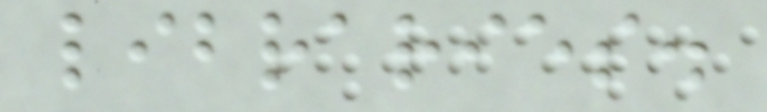libraries.
